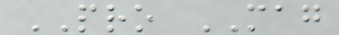PRO MAG
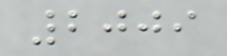2009
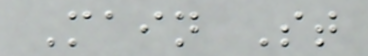Main St
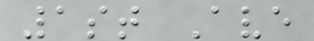1st Ave
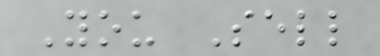You Sell
